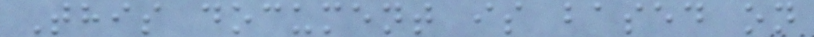This document is based on
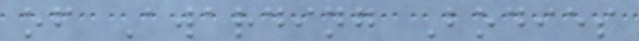of Awarding Bodies
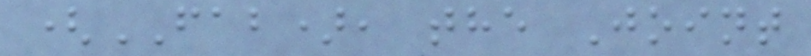(FAB), the Joint
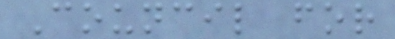Council for
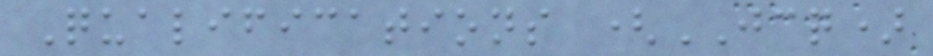Qualifications (JCQ)
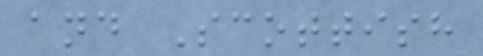and Scottish
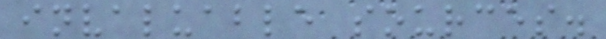invaluable sources.
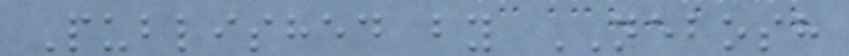Published by NEBOSH
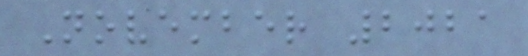November 2021
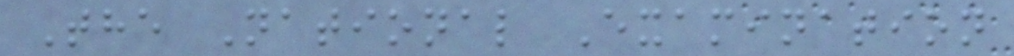The National Examination
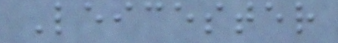Leicester
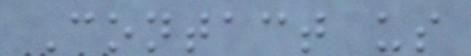Contact us
